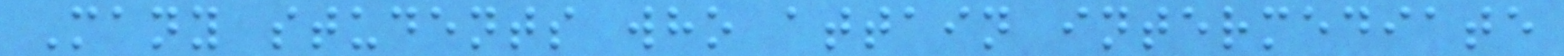Many students who attain intermediate
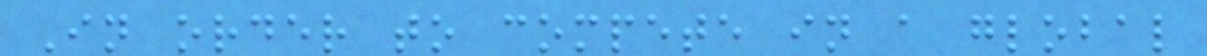In order to compete in a global
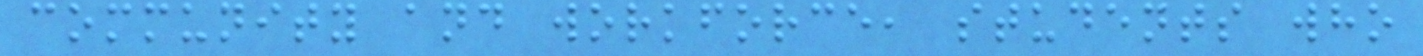community and workforce, students who
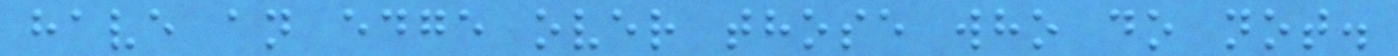have an edge over those who do not.
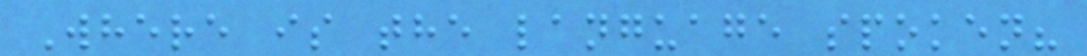Where is the language spoken?
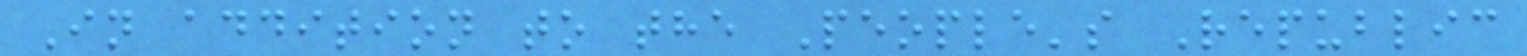In addition to the People's Republic
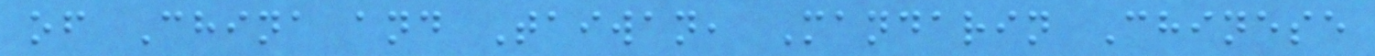of China and Taiwan, Mandarin Chinese
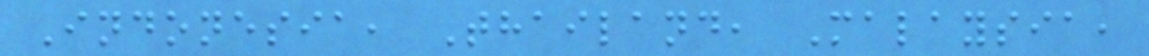Indonesia, Thailand, Malaysia,
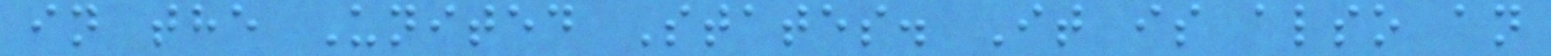in the United States. It is also an
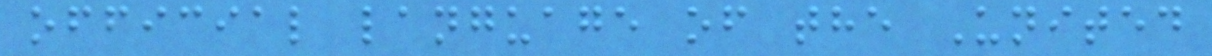official language of the United
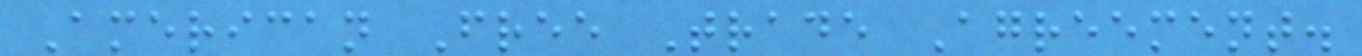American Free Trade Agreement.
